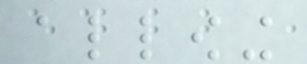allowing
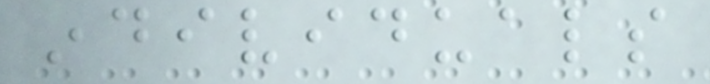individuals
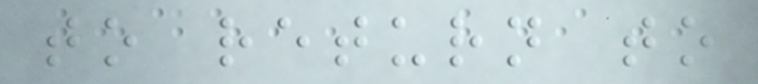to return to
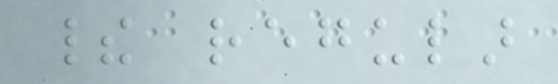their regular
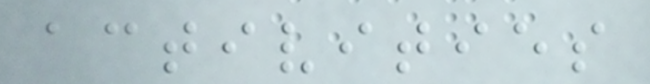activities
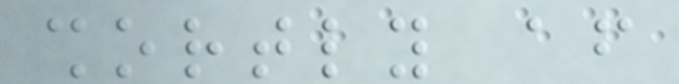shortly after
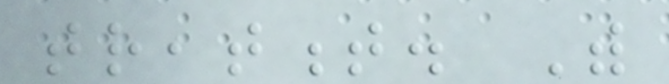treatment. With
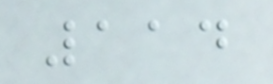114
